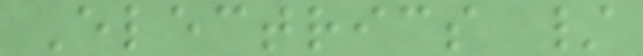Electrics /
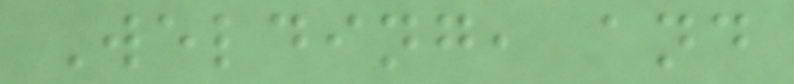Welding, and
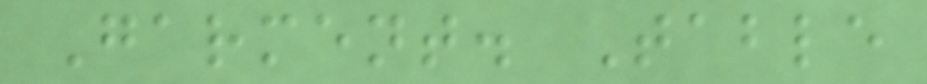Garment. Table
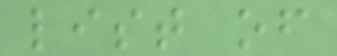list of
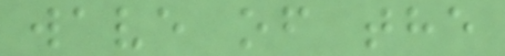wave of the
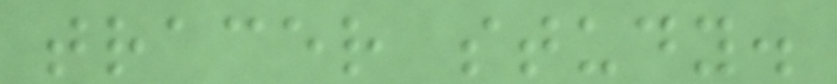tracer study.
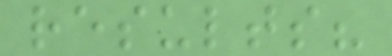results?
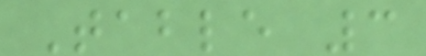Table 3
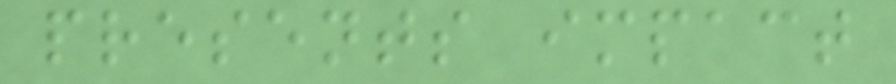presents impact
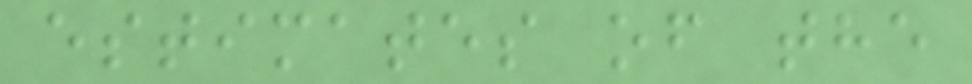estimates of the
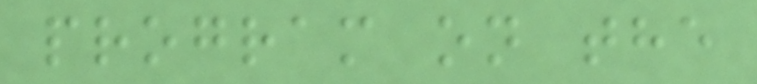program on the
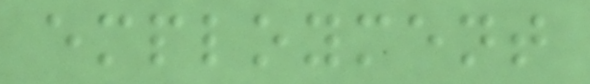employment
